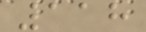118
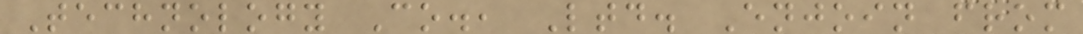Technology Co., Ltd. Enjoin from
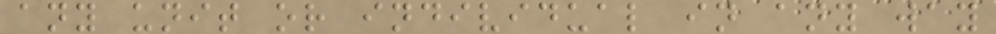any unit or individual in any way
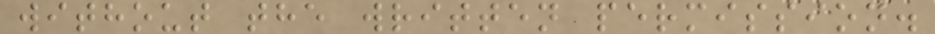without the written permission.
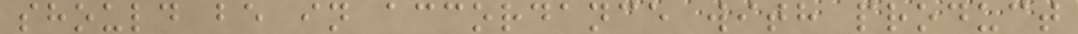should be in accordance with product
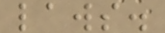laws.
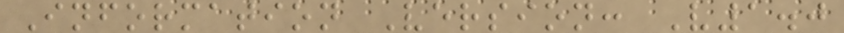Information Version: V1.0
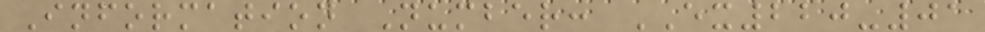Information Number: EX220-01
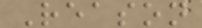Reason
